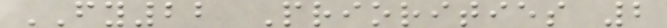FY22 Priorities 2
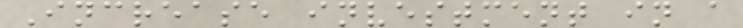Increase investment in a
